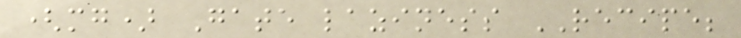(mg) Gate laziness RECIPE;
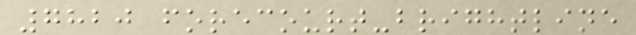7820 forecourt-brightline
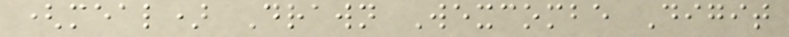(meal) Drawn Wexcombe Digit
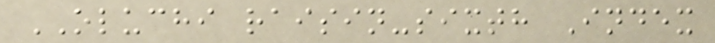OLUCHI raisin-sixth Index
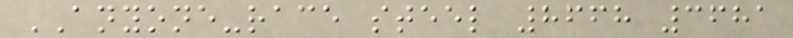ANYONE-race steel 8668 3681
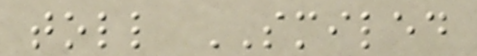toll SMILED
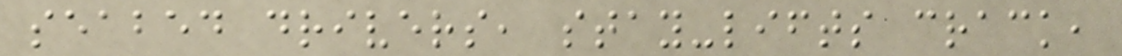seabed drivers, stay-lifts crack,
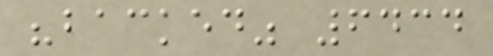"backed" 6434
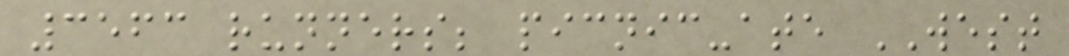3563 runners; picnic-ate WEST
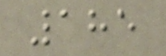185
